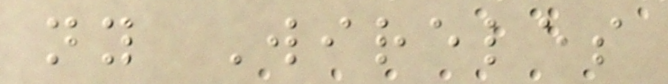ny Wireles
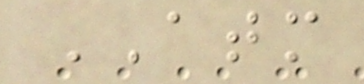ATM
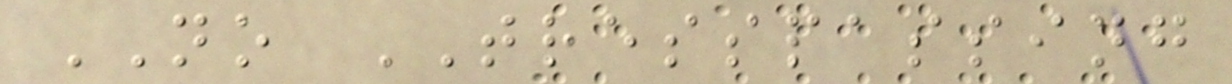NO TRESSPASSING
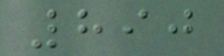890
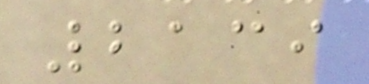2139
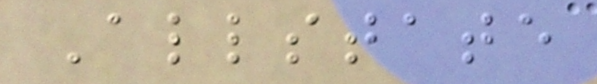Allstate
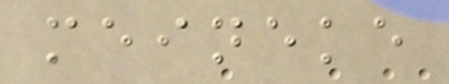meineke
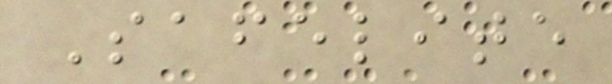Safelite
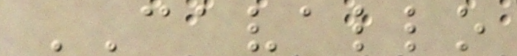CAVALLO
